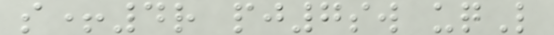s+4r pj7sw uqL
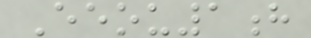Eeou1h
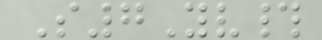S7Yv#
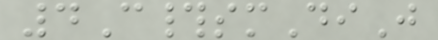4C#smDiJ
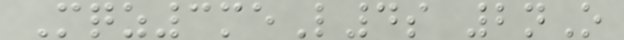Mqz3meL4s 2nO
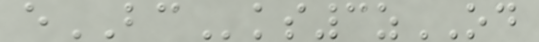eBCks3zOD
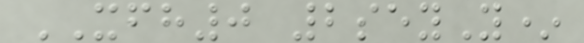XFH0 2seyY*
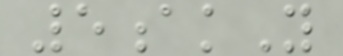5akY
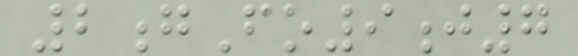2gFo9j7
